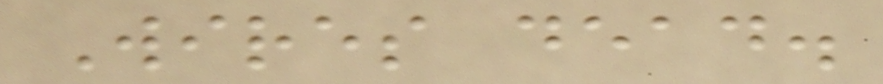Wires dead.
